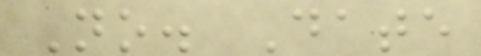No. Date
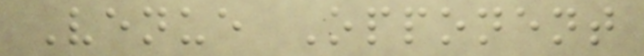Venue Opponent
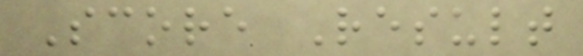Score Result
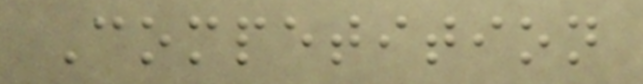Competition
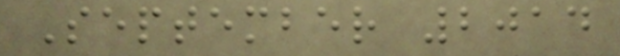September 2014
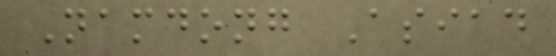Namdong Asiad
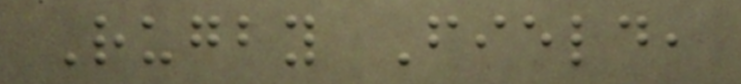Rugby Field,
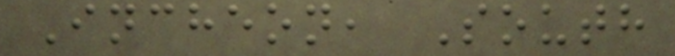Incheon, South
